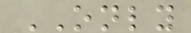ONLY
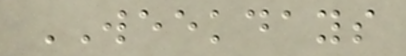WEEKDAYS
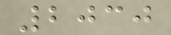2030
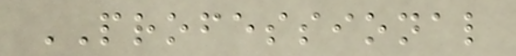PROFESSIONAL
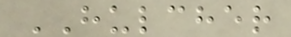HULCHER
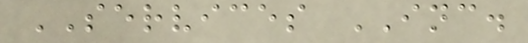SERVICES INC.
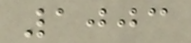1003
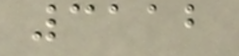3112
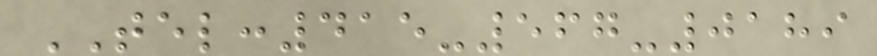TEL:415-567-0189
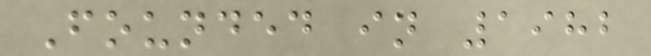Founded in 1982
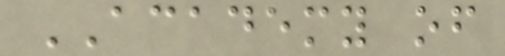ACADEMY of
